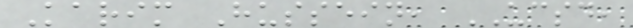Karim Hussein, UCSD,
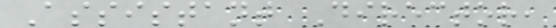Assistant Director,
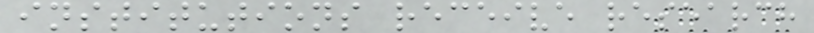institutions receive research
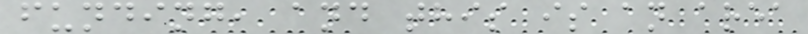funding, and this is an area
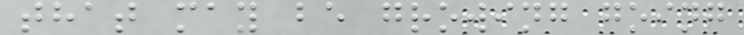that may be growing going
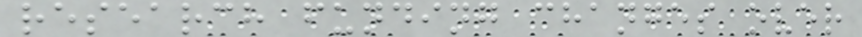research funding changes over
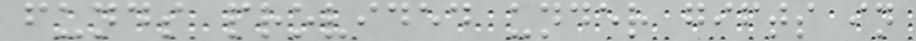funds provided under gifts in
